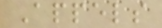Appels
